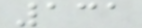131
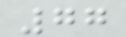77
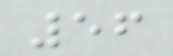56
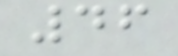46
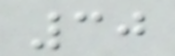30
